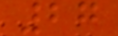27
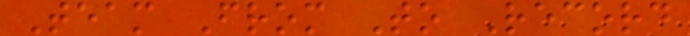Team From To Record
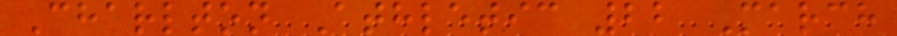Charlton Athletic 22 March
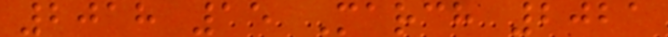2018 15 March 2021
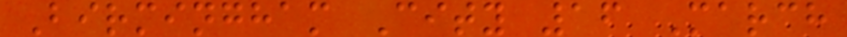Birmingham City 16 March
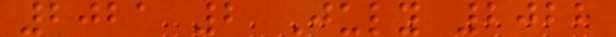2021 2 July 2022
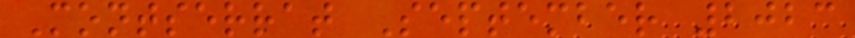Montserrat September 2023
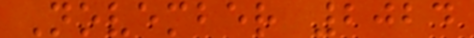November 2024
